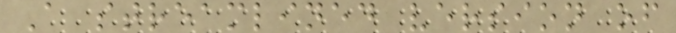A streamlined version of
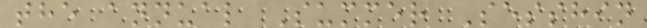the annual Summer Sesshin
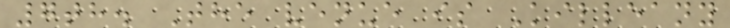7th. The venue is Killeany
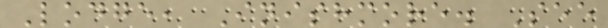Lodge, Inishmore. See
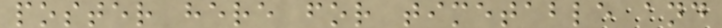poster here for timetable and
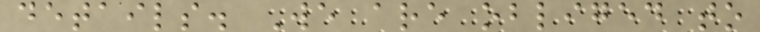details. We are obliged to
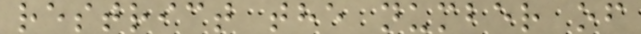restrict the number of
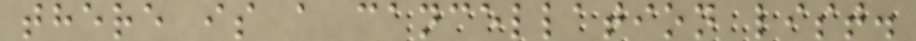there is a cancellation list.
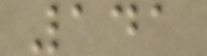141
